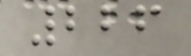226
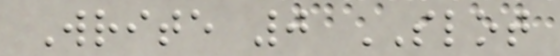Write 0 SLOT
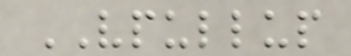VPULLUP
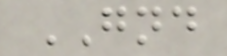GND
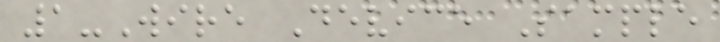1-Wire Device Sample
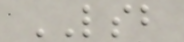LSB
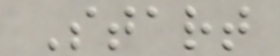Start
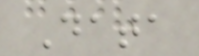Data
